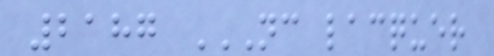2187 NC LACQUER
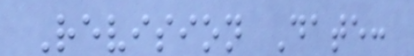Revision Date:
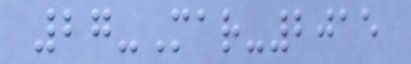27-Mar-2015
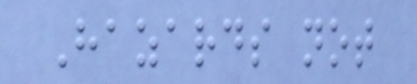Hazards not
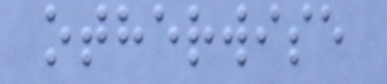otherwise
